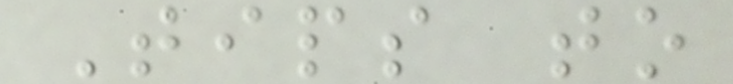Tips to
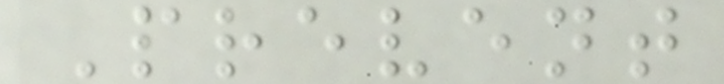Prevent
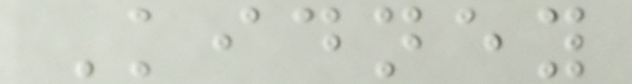Kidney
